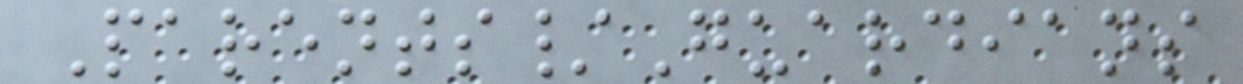Parents/Guardians
